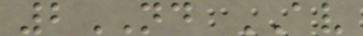2ND AV
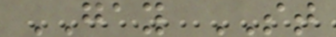GAY ST
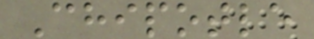Chipotle
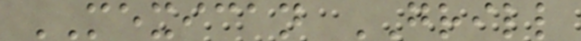MEXICAN GRILL
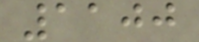1100
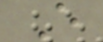E
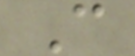C
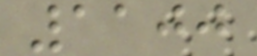1100
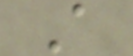A
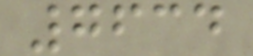7634
